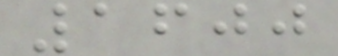1600
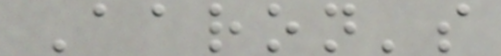Aaron's
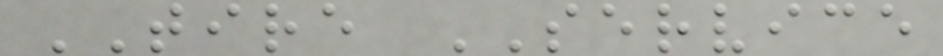TIRE SERVICE
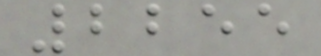2255
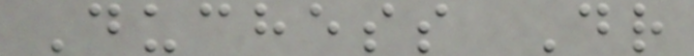Duchess Dr
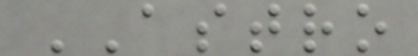ASTRO
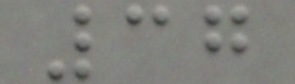37
